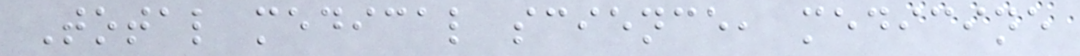Total medical science, medicine
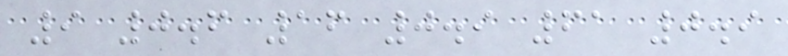9 0.6 16 0.9 61 0.9
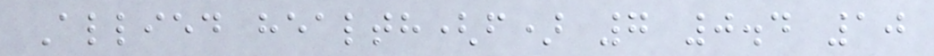Allied health(f) 7 0.4 10
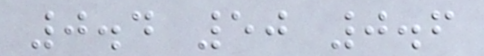0.4 50 0.6
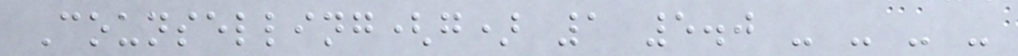Counselling(g) 1 5.0 - - - -
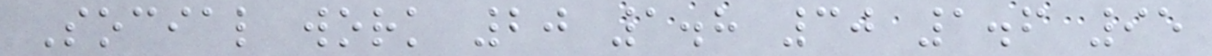Social work 20 1.8 30 1.6 95
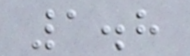1.8
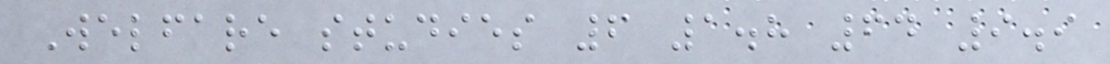Welfare studies 6 1.8 64 9.9
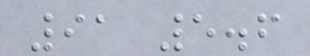91 5.6
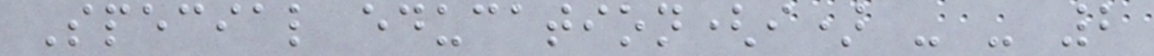Special education(i) - - 2
